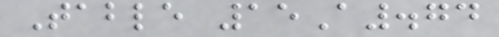Table 15A.74
